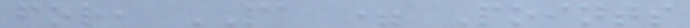for, PA = Points
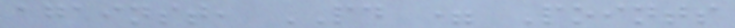against, PD = Points
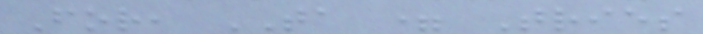For, TA = Tries
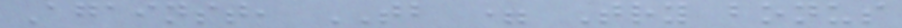Against, TB = Try bonus
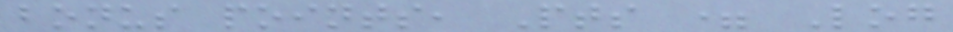bonus points, Pts = Log
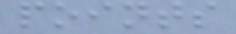points
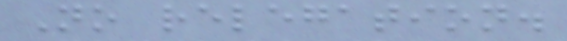No relegation.
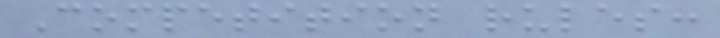Competition rules:
